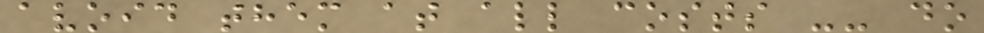avoid them at all costs -- do
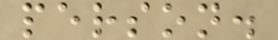person.
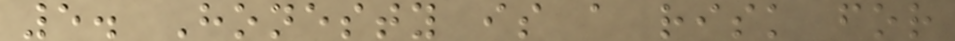5. Honesty is a risk for
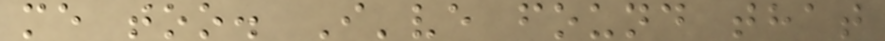me too. I've found that
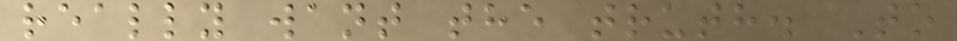really want the truth. To
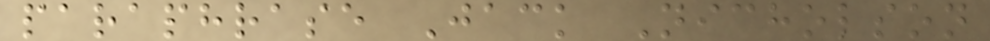paraphrase Jack Nicholson
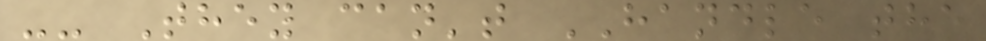-- They can't HANDLE the
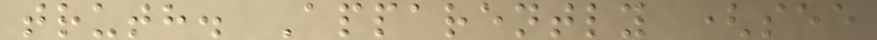truth. Apparently (see
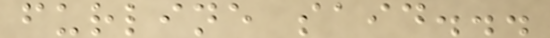furline said...
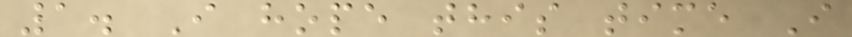1. I hope this time I
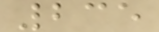235
